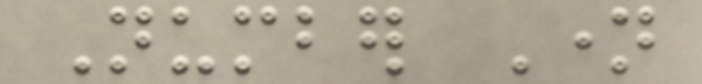Number Name
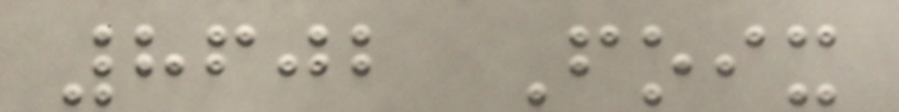8602 Foix
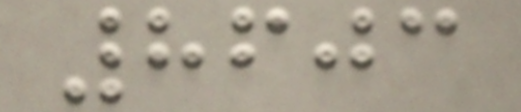8603
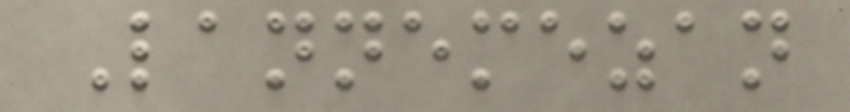Lannemezan
